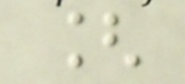[
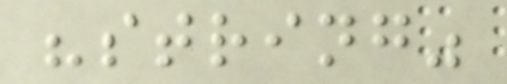"string"
